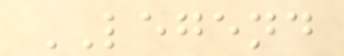LEGEND
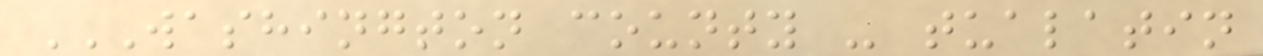WASHINGTON COUNTY - TUALATIN
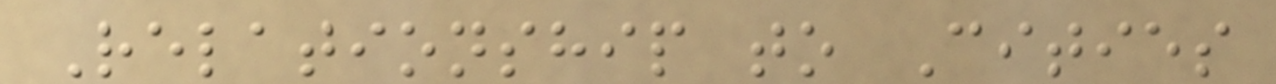Relationship to Cities
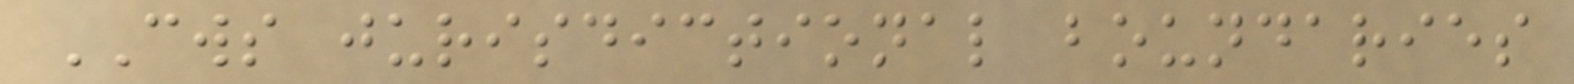CWS jurisdictional boundaries
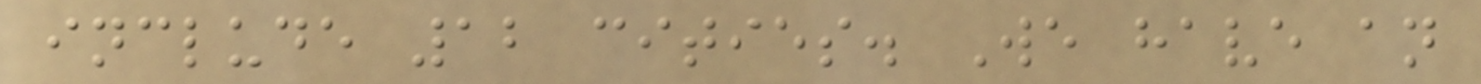include 12 cities. We have an
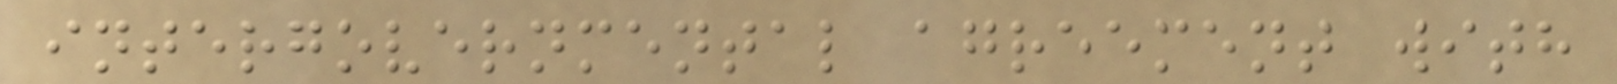intergovernmental agreement with
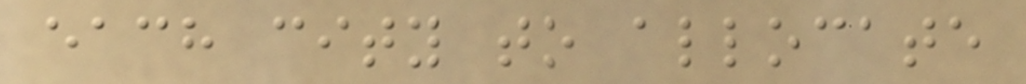each city to allocate
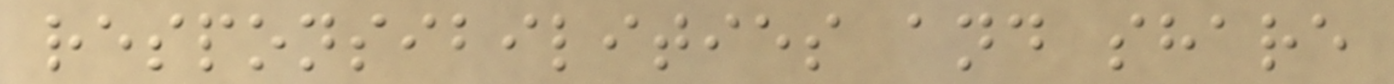responsibilities and share
